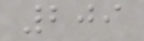209
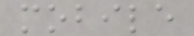mobile
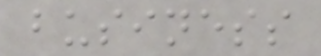business
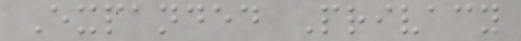Expanded Privacy
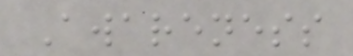Awareness
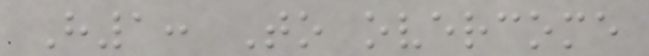H1: To overcome
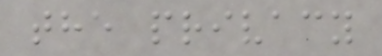the privacy
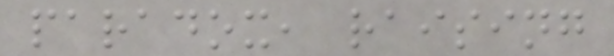paradox, raising
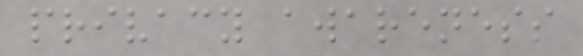privacy awareness
